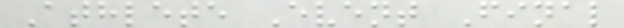Athlete Event Final
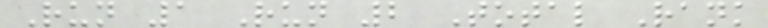Run 1 Run 2 Total Rank
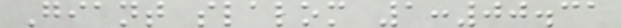Giant slalom 1:00.31
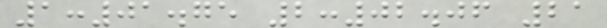1:01.75 2:02.06 21
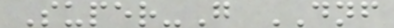Super-G DNF
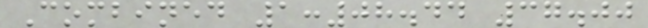Combined 1:08.44 37.00
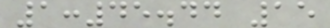1:45.44 15
